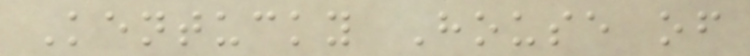Kentucky House of
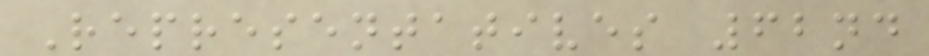Representatives 62nd
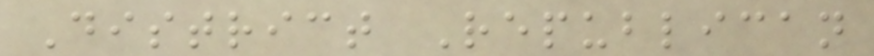District Republican
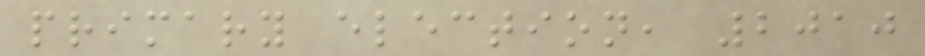primary election, 2010
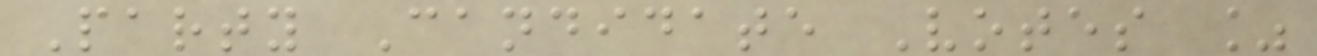Party Candidate Votes %
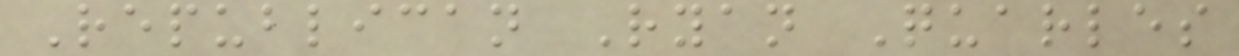Republican Ryan Quarles
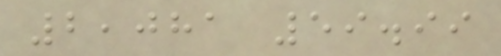2,081 59.99
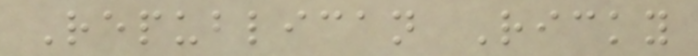Republican Ricky
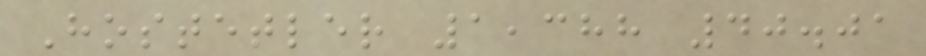Hostetler 1,388 40.01
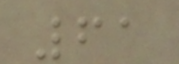61
